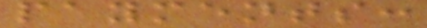payments:
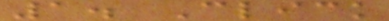1. Click
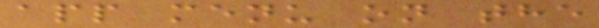app menu on the
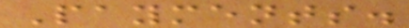Payments.
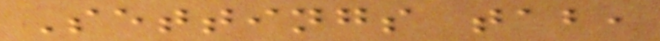Settings tab,
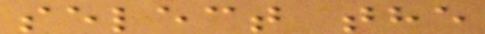select the
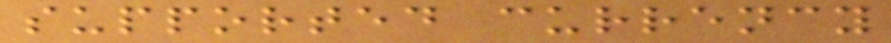supported currency
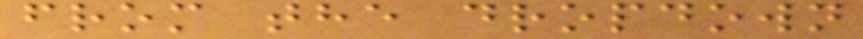from the dropdown
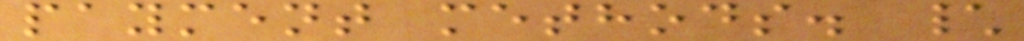payment methods. \
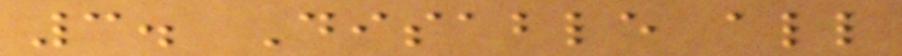3. Disable all
